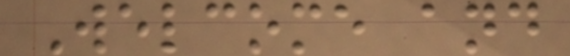Welcome and
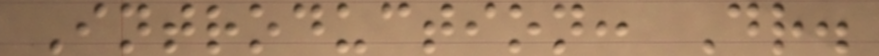Introduction: Dr.
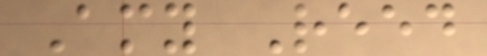Amy Reed
